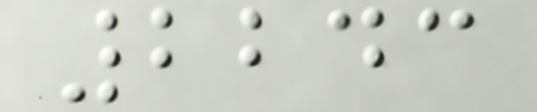2243
